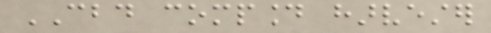CBD compound harvester
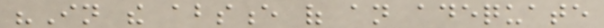"In the absence of an adequate
